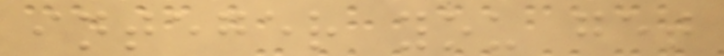integer you get
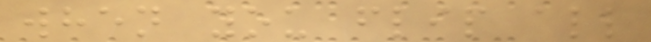when you flip all
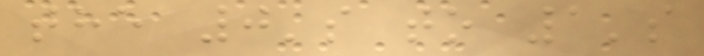the 0's to 1's
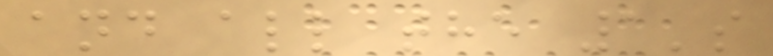and all the 1's
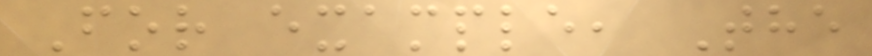For example, The
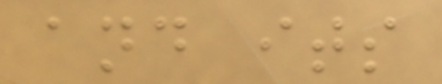and its
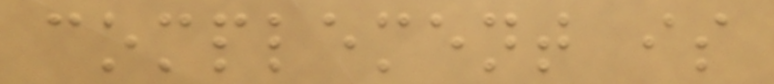complement is
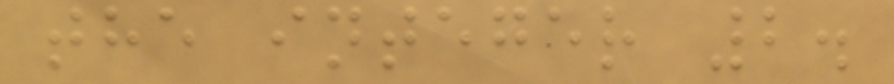the integer 2.
